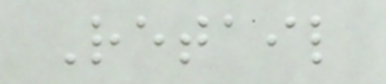Retail
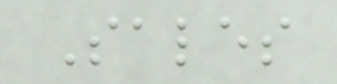Sales
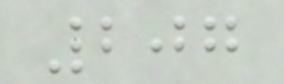207
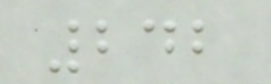242
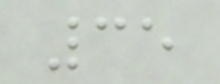35
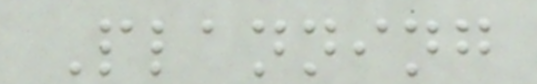Planning
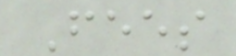Fees
